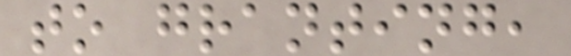to granting,
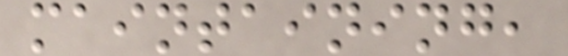maintaining,
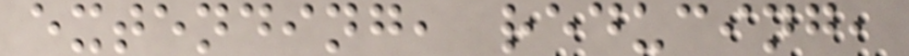extending, reducing,
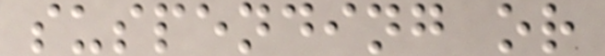suspending or
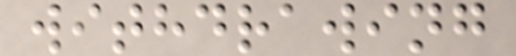withdrawing
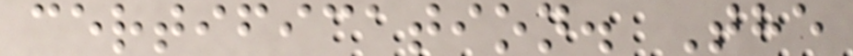certification. The
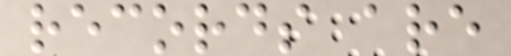records are
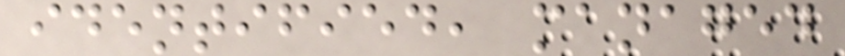identified, managed
